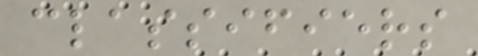classifiers
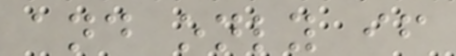and only if
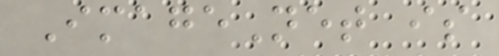ImageNet is
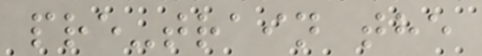pre-train the
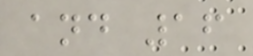and 16
